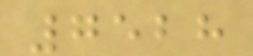7528
